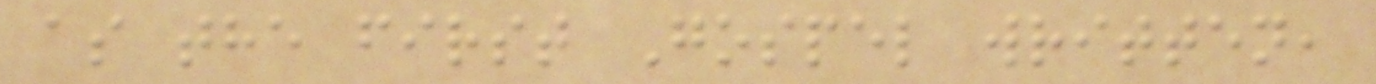as the first Gospel written,
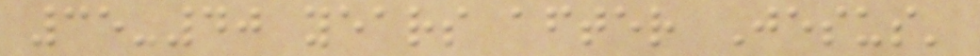35-40 years after Jesus'
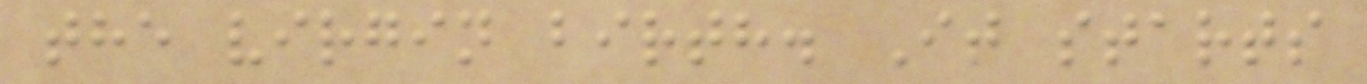the virgin birth. It starts
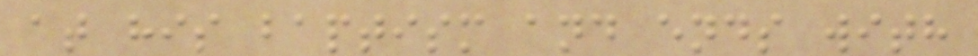at his baptism and ends with
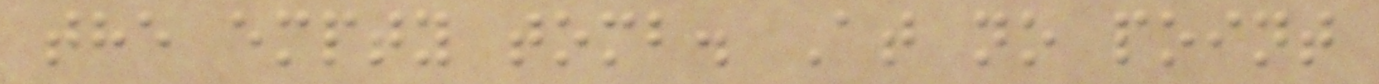the empty tomb. At no point
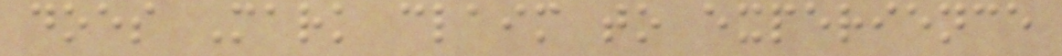does Mark claim to experience
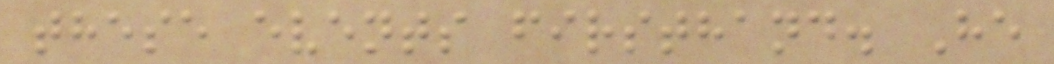these events firsthand. He
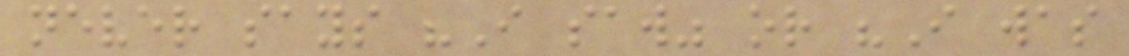never says "I saw" or "I was
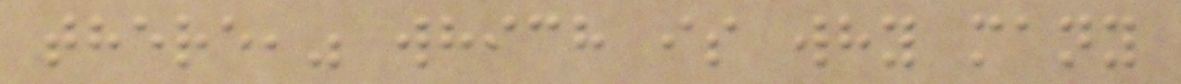there," which is why many
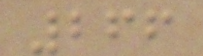266
